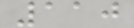110
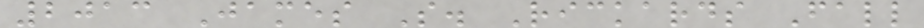2013 James S. Rickards Fall
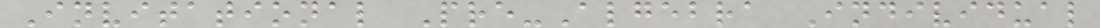Invitational Pre-Algebra Individual
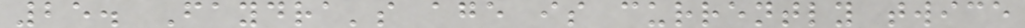25. Faydra's age is currently twice
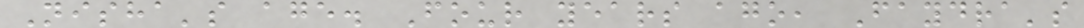Nisha's age. Four years ago, Faydra's
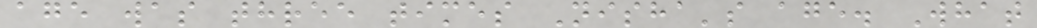age was three times Nisha's age. What
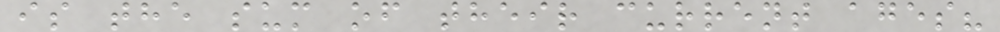is the sum of their current ages?
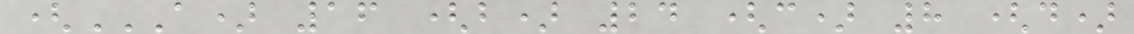(A) 16 (B) 24 (C) 8 (D)
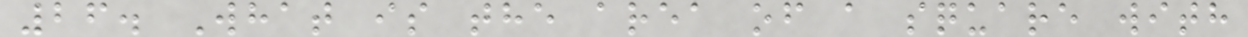26. What is the area of a square with
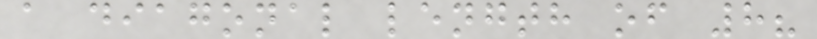a diagonal length of 8?
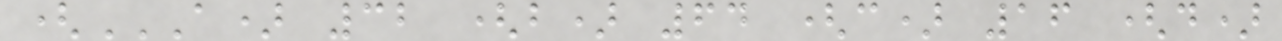(A) 32 (B) 64 (C) 16 (D)
